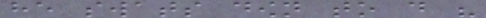he swats down to do his
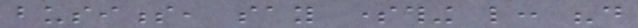business, say something like: "do
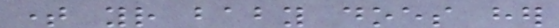time your baby does her
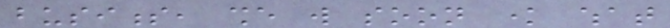business, she will soon know what
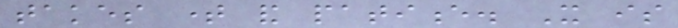takes time and patience. It is
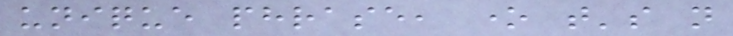unique phrase, one that's not
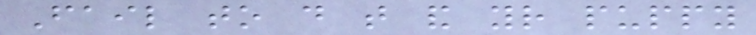Fail to do that and your puppy
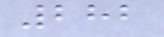282
